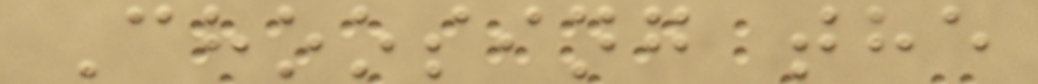Choosing the
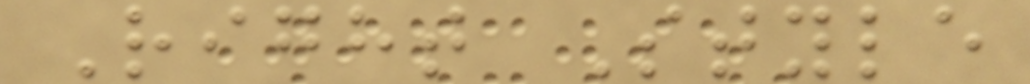Right Style
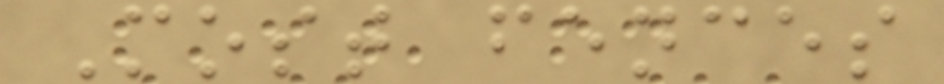Most fences
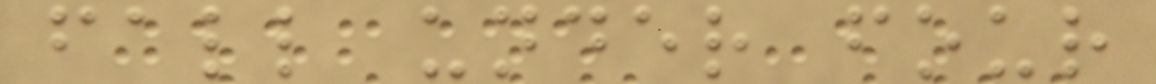fall under four
